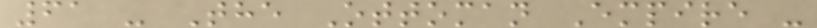61 - The Ottoman Empire -
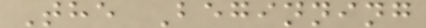The Beginning
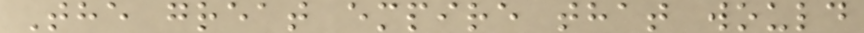The great empire that would
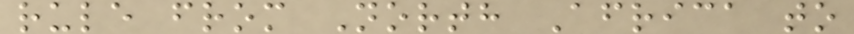rule from North Africa to
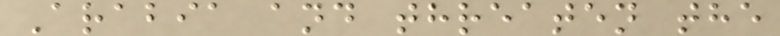Arabia and threaten the
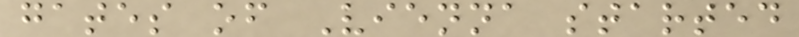gates of Vienna started
